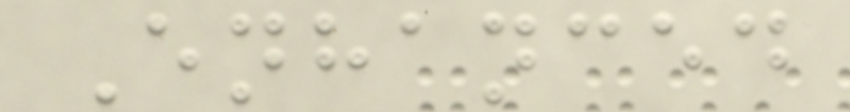Enhanced
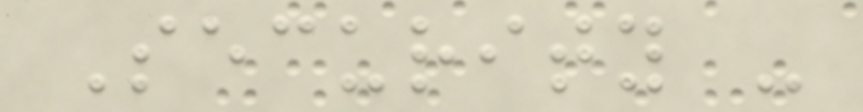Security -
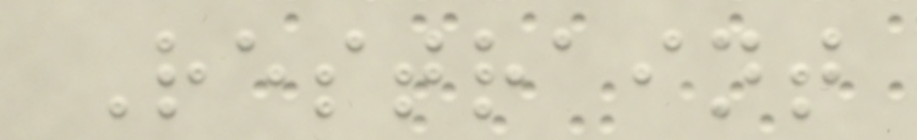Restraint
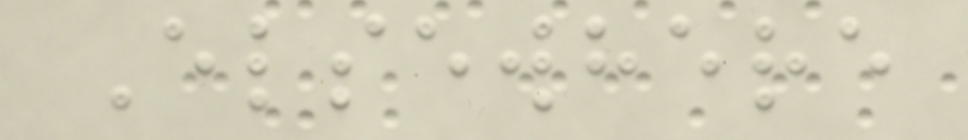Elsewhere
